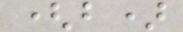(b)
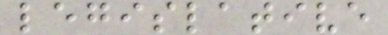legislative
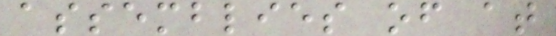assemblies of at
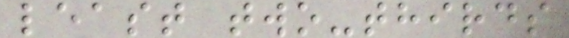least two-thirds
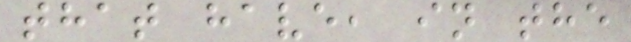that have, in the
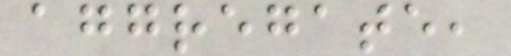aggregate,
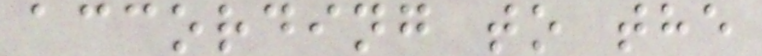according to the
